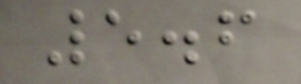5.6
